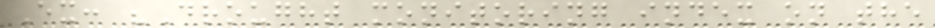Ex: "Drought monitoring index on the
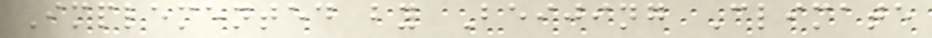Implemented by Beijing Climate
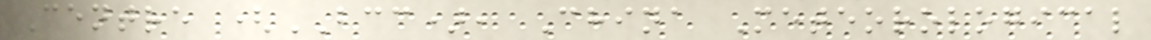Centre (BCC), China Meteorological
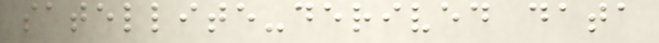satellite-derived data
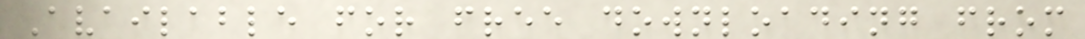Available for free downloading from
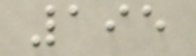195
